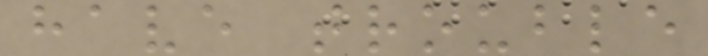have trouble
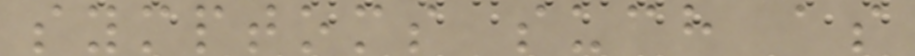symptoms such as
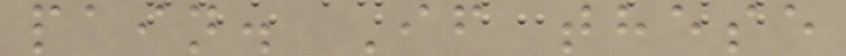pain. If these
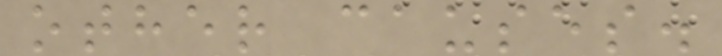other causes.
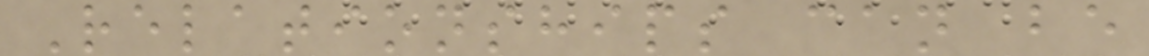Relationships can be
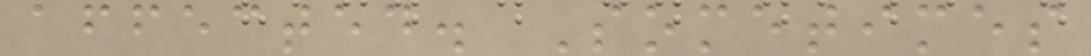affected. Sometimes
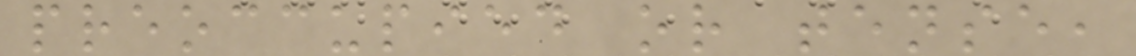preoccupied or tense,
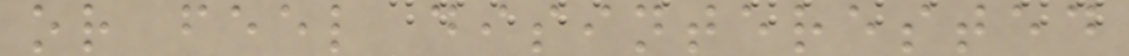or feel disinterested
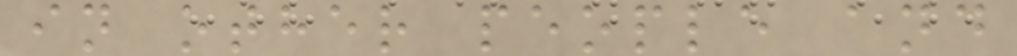in other people and
